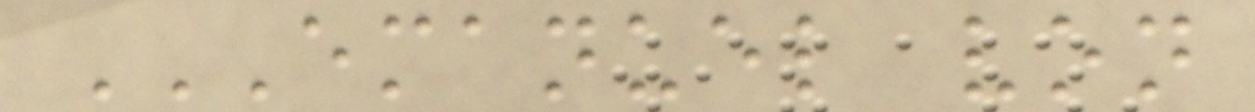EMANUEL VON
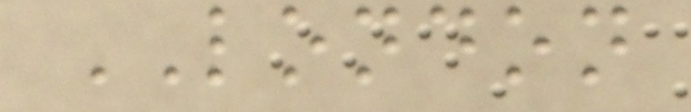LONDON
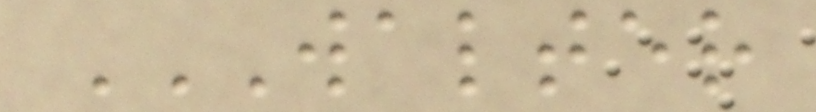WALTER
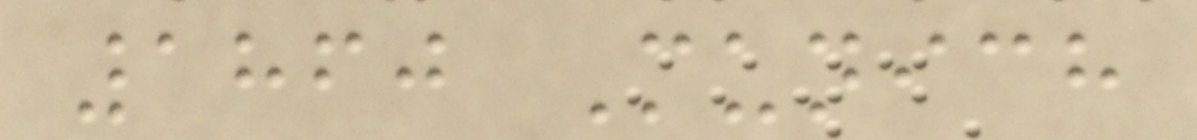1860 Munich
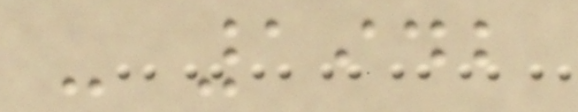- 1942
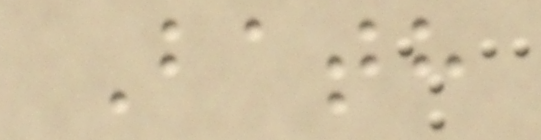Bath
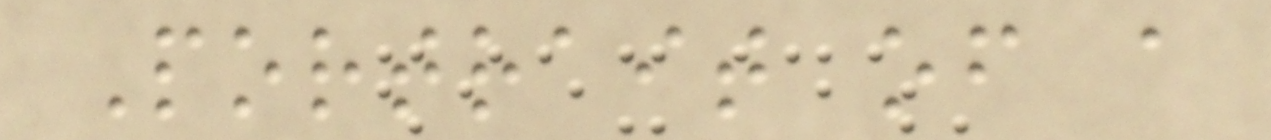Portrait of a
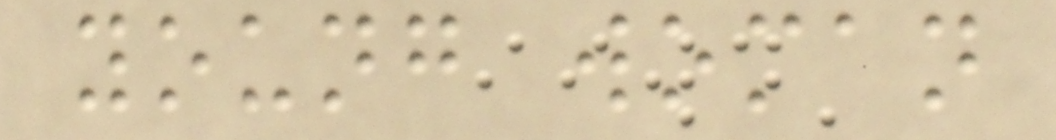young woman
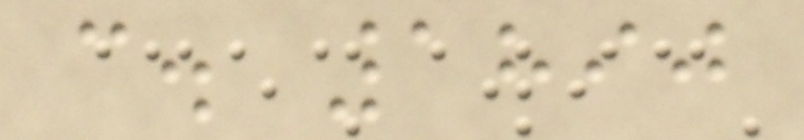c. 1890
